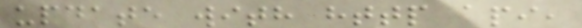update with http api,
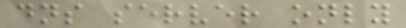dns server only
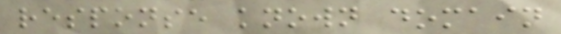response known domain
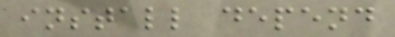install depend
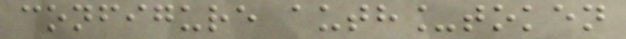configure auth_token
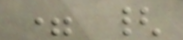= {
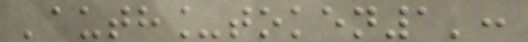'auth_token1':
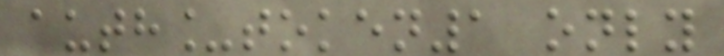auth_token1 only
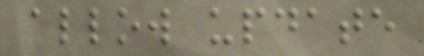allow update
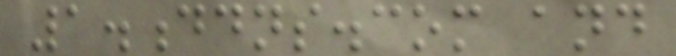1.ddns.com and
